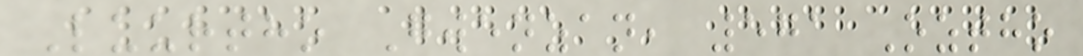Luurtho Gwenzan, 571 Oztho
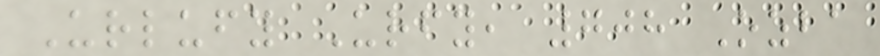Urlufy Urfy, 708 Ozba
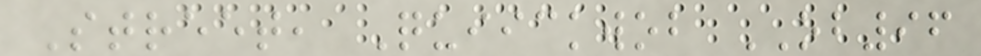Street, Quiickwob OB96
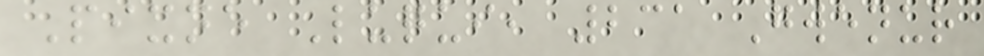Pixne Luqui, 231 Gwenur
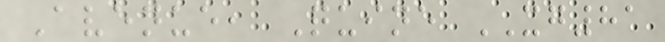Avenue, Quine XG81
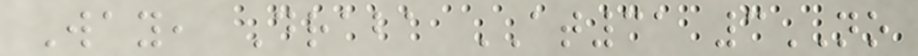Way, Draba AT31 3NO
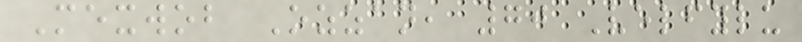Mexwob Ozzan, 70 Velfylu
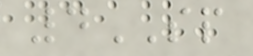4SP
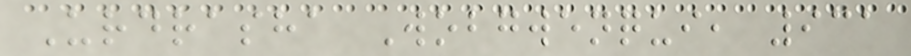Urdrasha Wobgwenqui, 931
